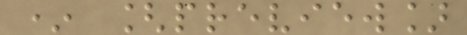* [preview]
